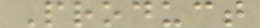Product
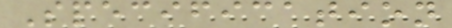Specification
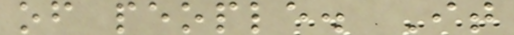of people. It
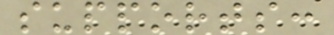supports:
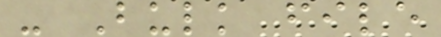- Bulk file
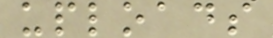uploads
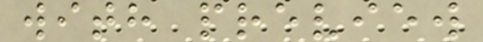with preview
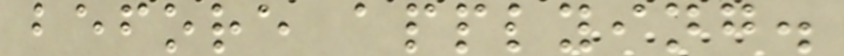before applying.
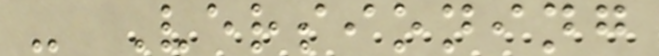- Versioning
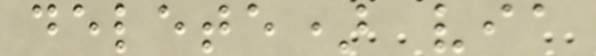delete) via
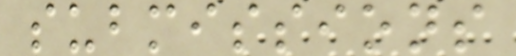submissions
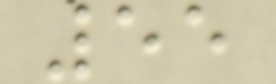55
